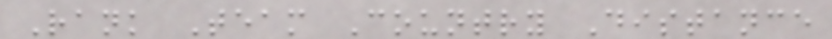Rank Team Country Distance
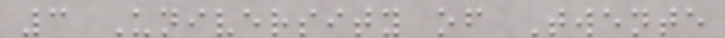3 University of Twente
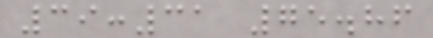39:31 75.86
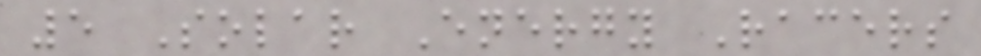5 Solar Energy Racers
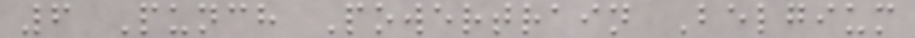6 Punch Powertrain Belgium
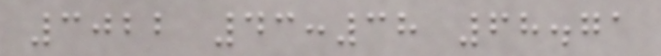3022 43:38 68.71
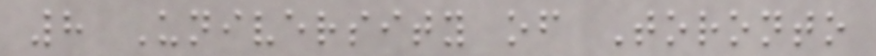8 University of Toronto
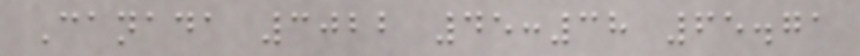Canada 3022 45:38 65.71
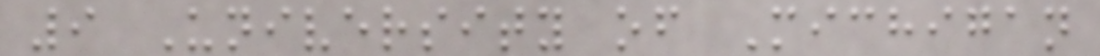9 University of Michigan
